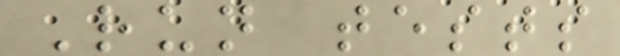Run tests
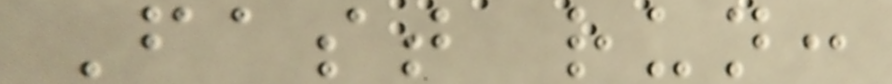Fast run:
